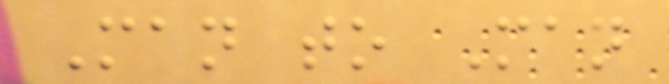Man to Man
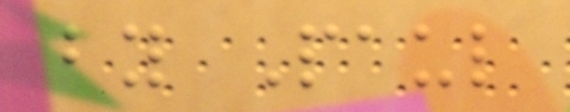by Paul
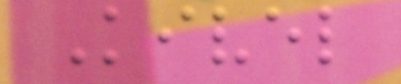Kivel
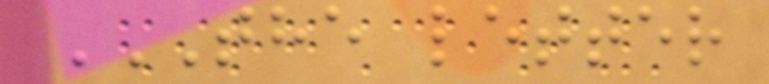THE LETTER
